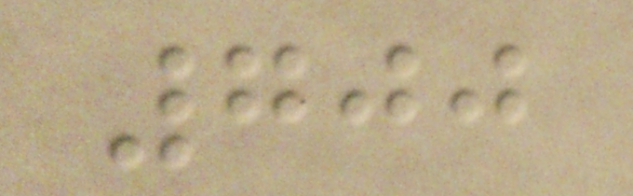700
